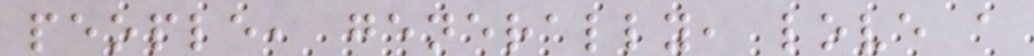people, generally, love a
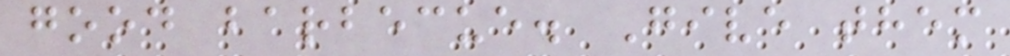good barbecue. Give them
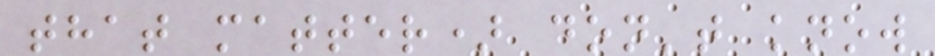that matter) don't know
